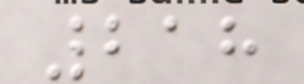218
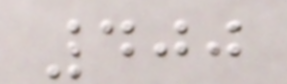400
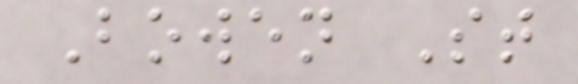Bowen St
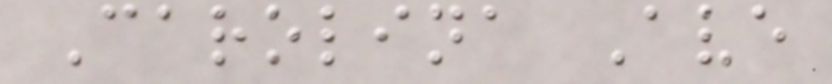Carolina Ave
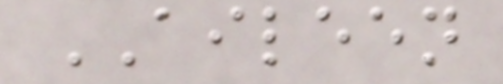AILEEN
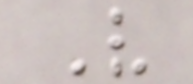V
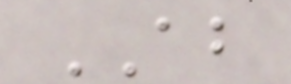AB
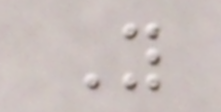Y
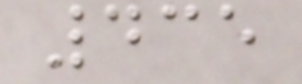435
